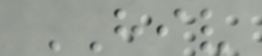HIV
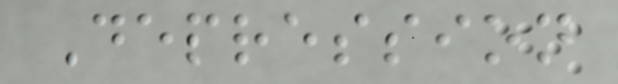Depression
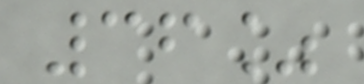36%
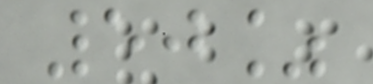50%
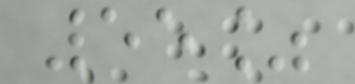55%
